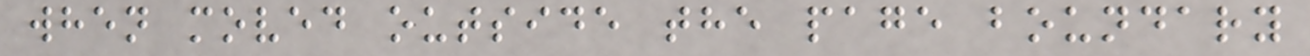when moved outside the page boundary
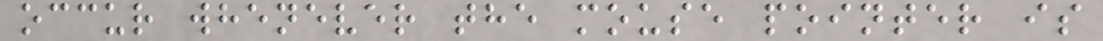occur whenever the mouse pointer is
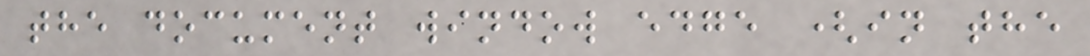the document window edge (in the
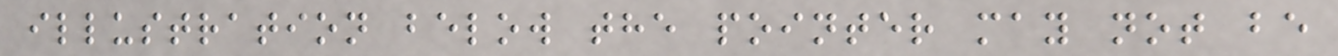illustration below the pointer may not be
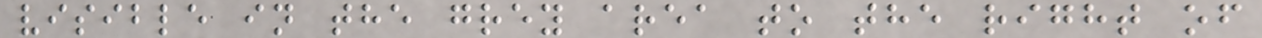visible in the grey area to the right of
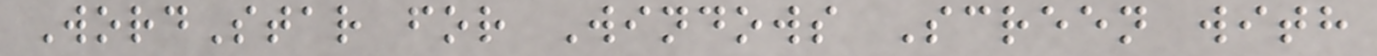WordStar for Windows Screen with
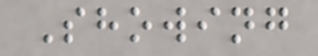Showing
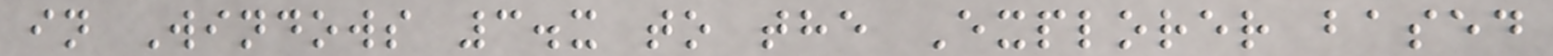in Windows 3.x to the Explorer based
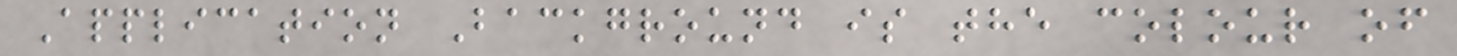Application Background is the colour of
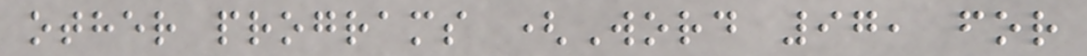other programs (Word 97, for
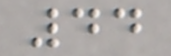44
